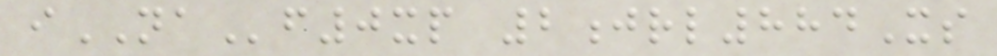iNAf0xp 2jrl884Xs
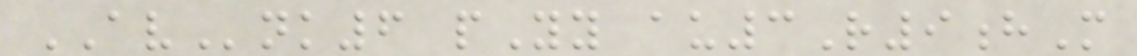AVnk6 pYy au3R9hM
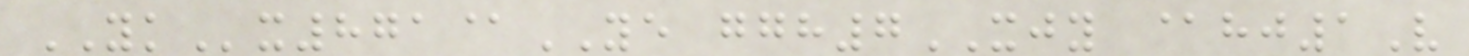YKx871@YE ggh7XJY @hj1V
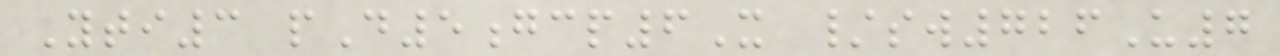Yti3 pD5gcp6X /sw726U7
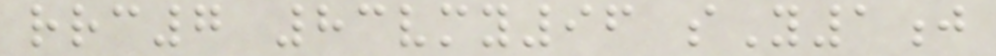rrc7 83vmy96 sY1j
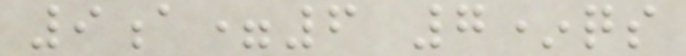9a=6 7*qs
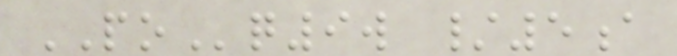POq9w /5a
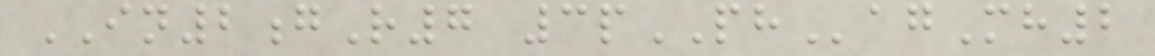IN2gR7 3pPHagMh2
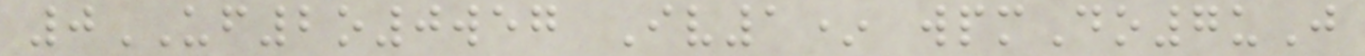0UF2o0weg Iv1* wpmDo7uJ
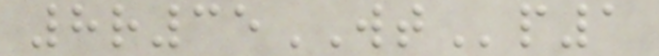8r35WTp1
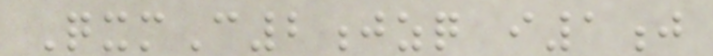QxmC2jzq i1j
